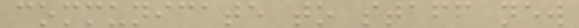communicate to staff new
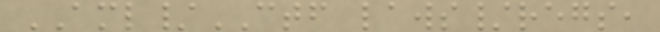AML/CTF laws/regs,
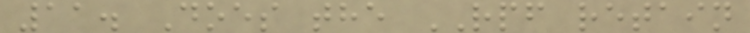11. Does the RPF retain
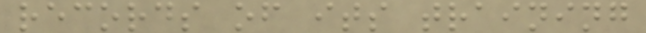records of its training
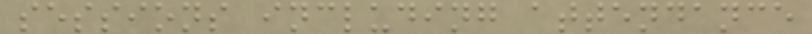sessions including attendance
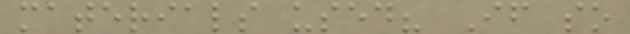materials used? If so
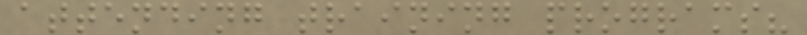attending training programs?
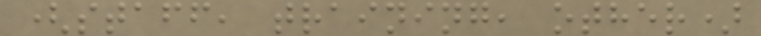(staff, training, other)
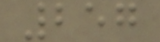257
